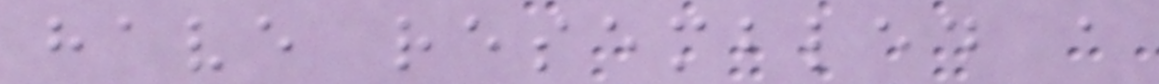have resembled a
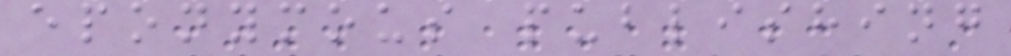eponymous publishing
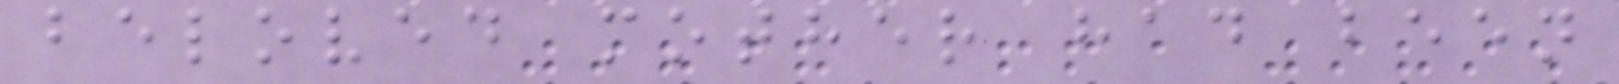beloved mother had been
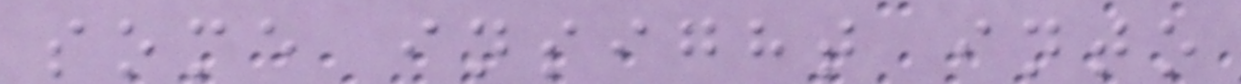some insight into
